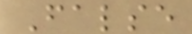False
